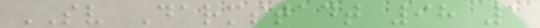SV Darmstadt 98 1
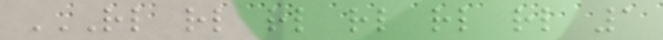RL RL RL RL RL RL 1
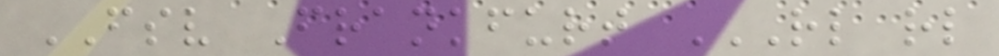FSV Frankfurt RL RL
